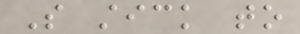So stick to
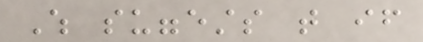Which suggests that if
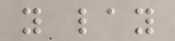you lay
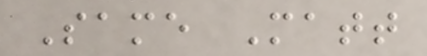Same Matt
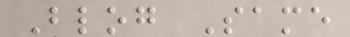Blog Same
